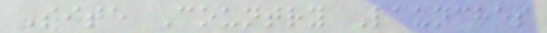Site Country Launches
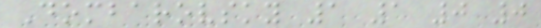Dombarovsky 1 1 0 0
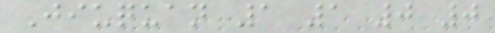Jiuquan 1 1 0 0
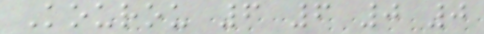Kourou 6 6 0 0
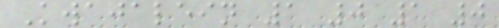Kwajalein 1 0 1 0
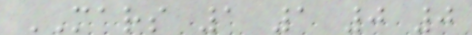MARS 1 1 0 0
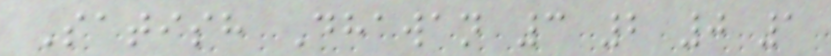Satish Dhawan 3 2 0 1
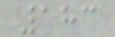183
